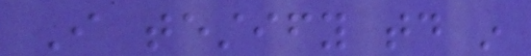I testify today in
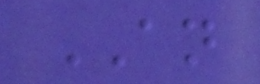AN
